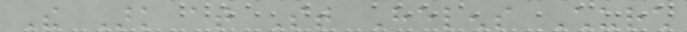The Ark at St Helens Church
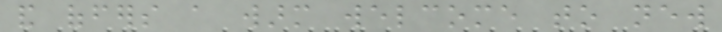and offers a warm welcome to new
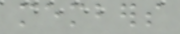members
